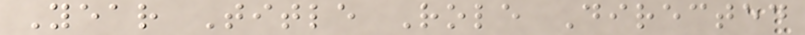Year Title Role Directed
